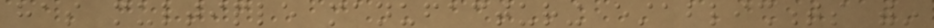has multiple manufacturing establishments within
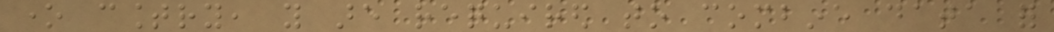one country, you are required to combine data for
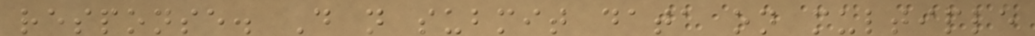response. Do not submit data on multiple
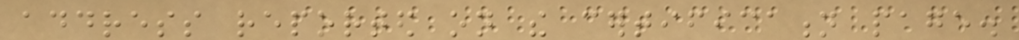address reported on the certification page.
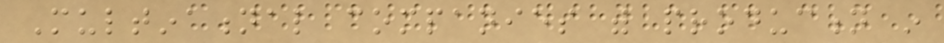Multinational companies with production in
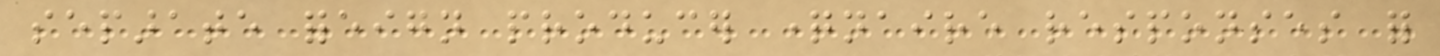separate foreign producer questionnaire responses for
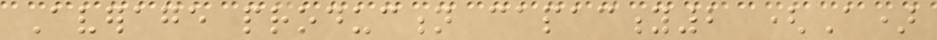Average production capacity2 (A)
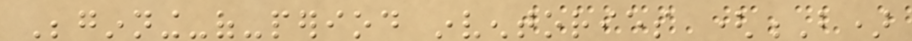Beginning-of-period inventories (B)
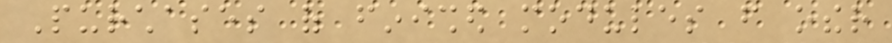Purchases of finished modules from other
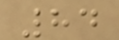84
